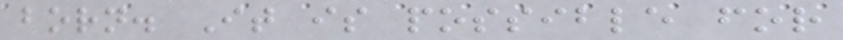born. It is possible for
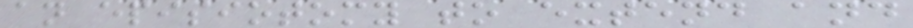an episiotomy to extend and
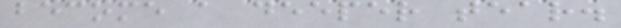become a deeper tear.
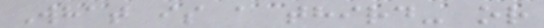What is a third- or
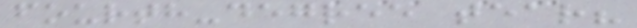fourth-degree tear?
